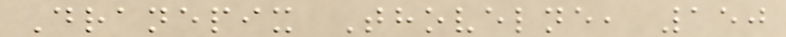Dranepix Thovelne, 150
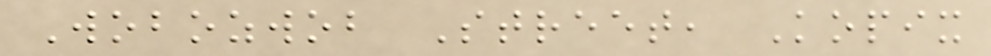Wobozwob Street, Kopix
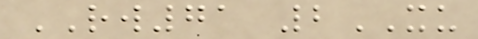RW71 2XU
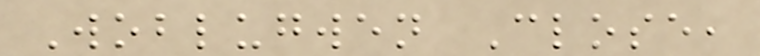Woblugwen Close,
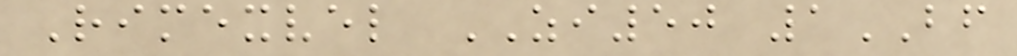Rimexvel ZI50 1BF
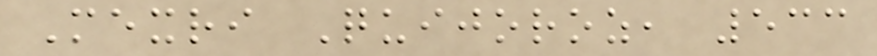Mexri Quijoroz, 533
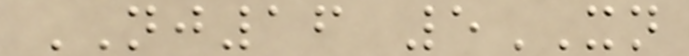NJ16 5XN
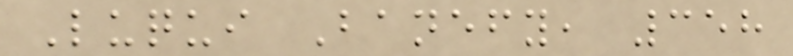Luqui Banefy, 358
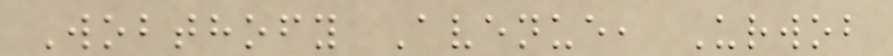Wobthofy Avenue, Urwob
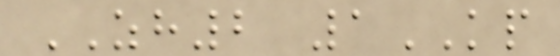ZH2 1KP
